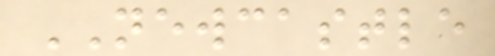NEWCASTLE
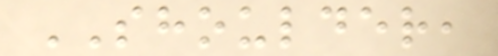SHOULDER,
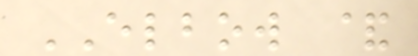ELBOW &
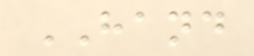HAND
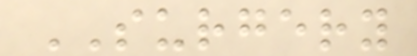SURGERY
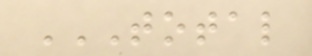TOTAL
